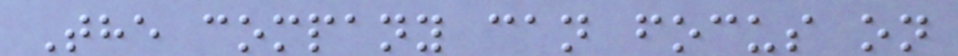The company can focus on
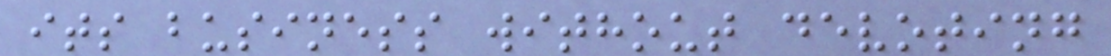its business without devoting
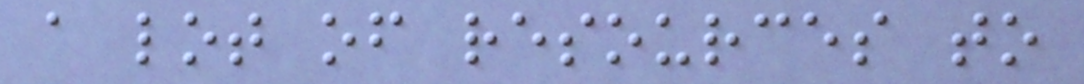a lot of resources to
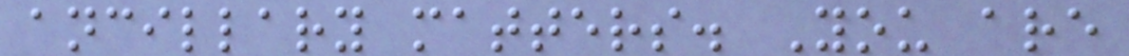ancillary matters. You are
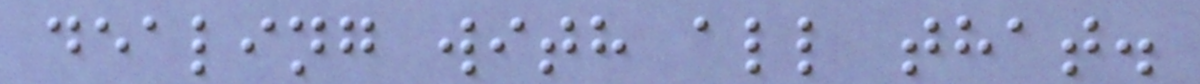dealing with all that.
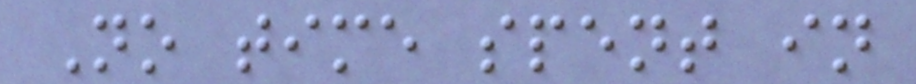No time spent in
